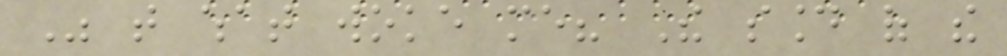Was that what woke me? The sound of the
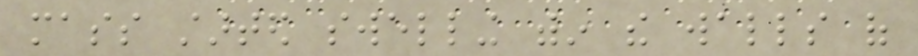mass started swelling within the walls of
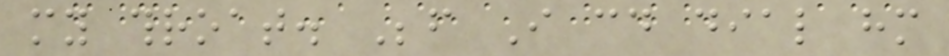my throat. Before I could dial him
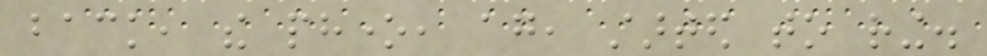back, the phone, again, started to ring.
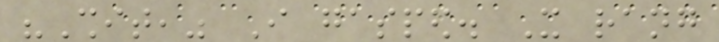"Shit," I gasped. It rang
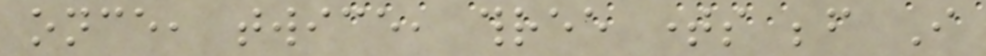once, twice, three times before I
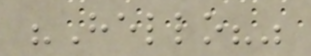"Hello?"
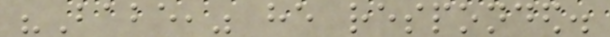"Babe," he responded.
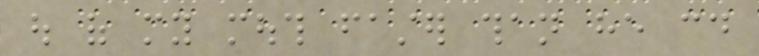out of my mouth faster than he could
